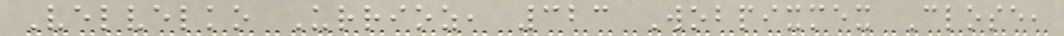Velvelko Urrioz, 323 Wobpixmex Close,
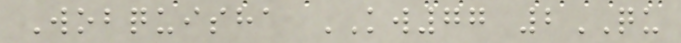Wobquisha KW77 2QU
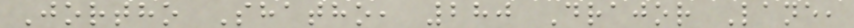Jortho Shatho, 280 Drajor Lane,
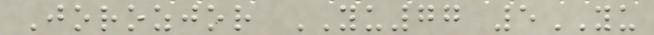Jorozjor YU77 5YU
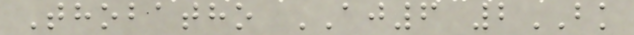Thobatho AJ6 2BK
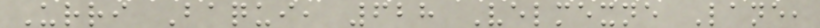Urri Baqui, 628 Velmexne Lane,
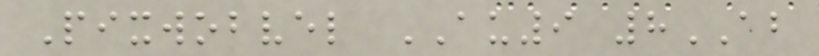Pixwobvel AU9 8AB
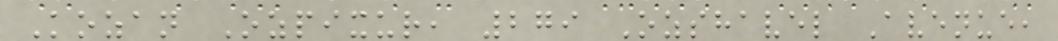Kozan Ozpixur, 279 Ozshavel Avenue,
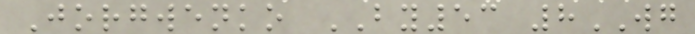Jorgwenko BY53 8WG
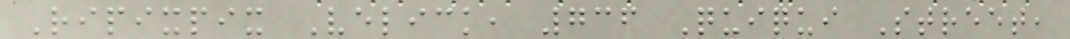Ripixpix Velick, 736 Quiqui Street,
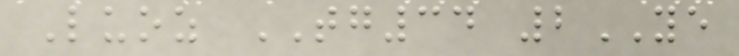Luoz TG34 2YE
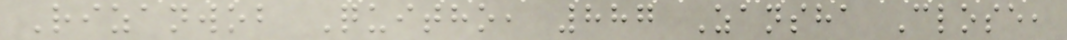Rizanwob Quitho, 887 Zansha Close,
